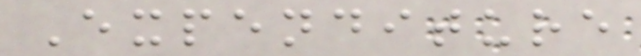Expenditure
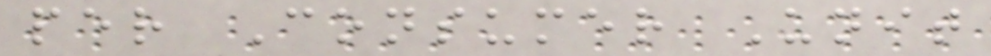per Consumer Unit
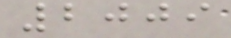2009
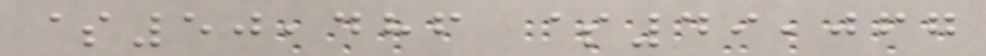$50,486 $49,067
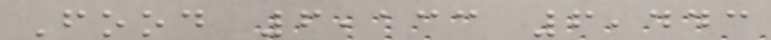Food 6,133 6,443
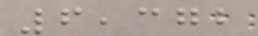6,372
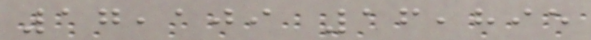17,109 16,895
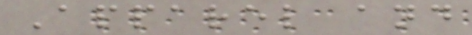Apparel and
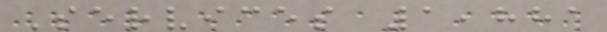Services 1,881
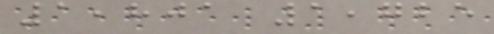1,801 1,725
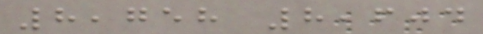8,758 8,604
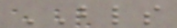BLS
